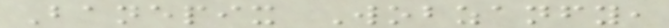Banepix Wobzanfy,
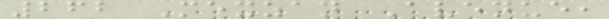262 Mexzan Avenue,
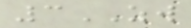3ZW
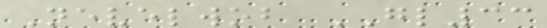Nevelwob GL33
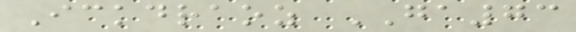Ickdraoz GA73
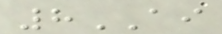8AI
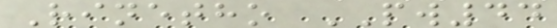Rinetho PW44
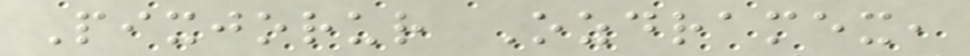Pixjorur Ozdramex,
